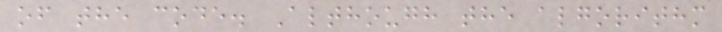of the code. Although the algorithm
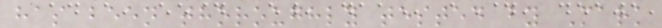has been thoroughly tested by Mark
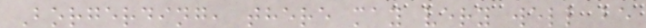Borgerding, there may very well be
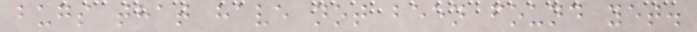bugs that have not been found yet.
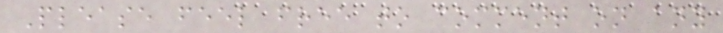Please feel free to comment on any
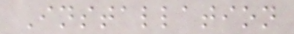Installation
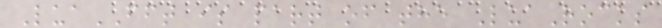LuaFFT is part of the LuaRocks
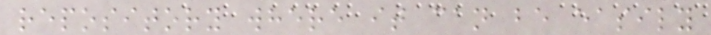repository where it can be easily
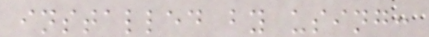installed by using:
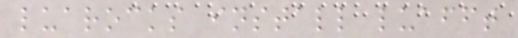luarocks install luafft
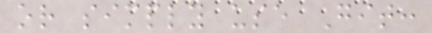or simply use Git:
